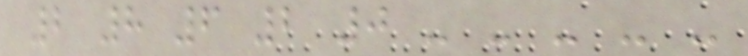2 8 6 2 0 - - - - -
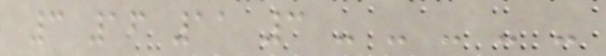3 16 11 3 - - - - -
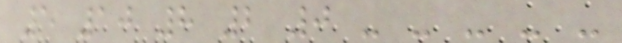5 10 8 2 0 - - - - -
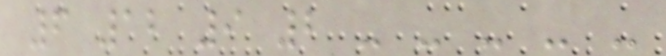6 12 9 2 - - - - -
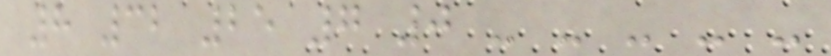8 32 25 7 0 - - - - -
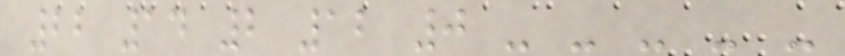22 14 2 12 0 - - - - -
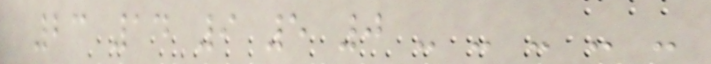23 14 9 5 0 - - - - -
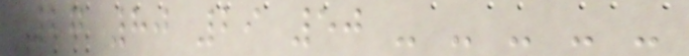27 80 29 50 - - - - -
